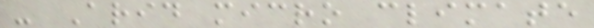- Arid micro climate
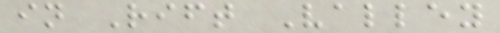in Rift Valley
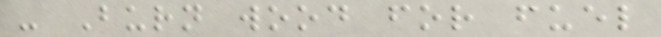- Burn wood for fuel
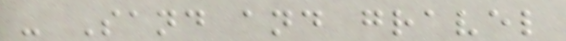- Sand and gravel
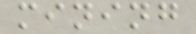mining
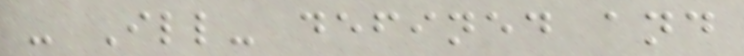- Ill- defined and
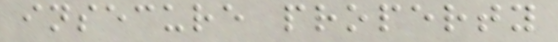insecure property
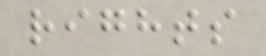rights
